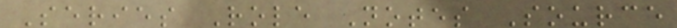Series Role Notes Source
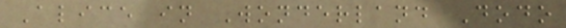Alice in Wonderland Dodo
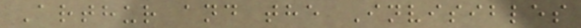Arthur and the Invisibles
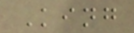King
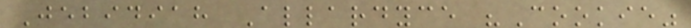Jebidiah Allardyce "Cookie"
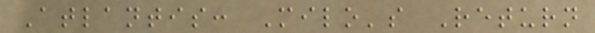Atlantis: Milo's Return
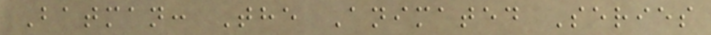Batman: The Animated Series
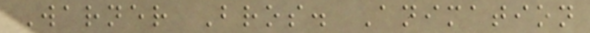Warner Bros. Animation
